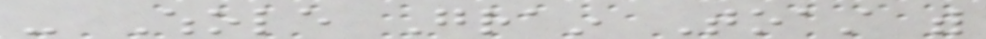- Whole Grain Toast with
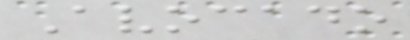Avocado
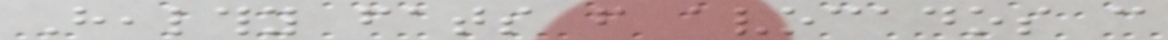Healthy fats from avocados can
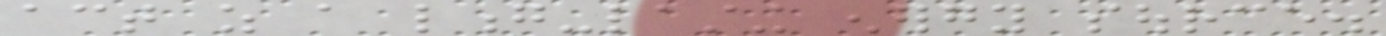act as a long-lasting energy source.
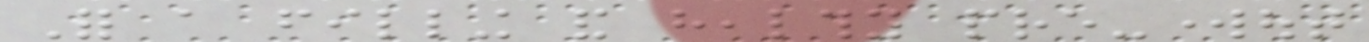For a filling and healthy pre-workout
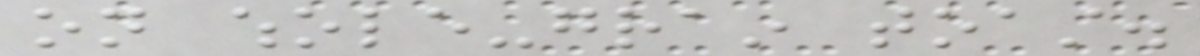on whole-grain toast.
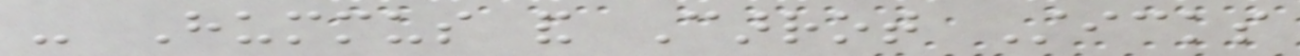- Hummus and Carrot Sticks
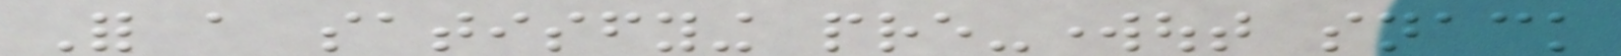For a satisfying pre-workout snack
